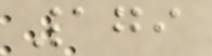179
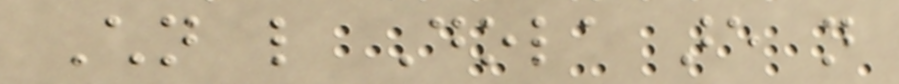Children like Dola are not
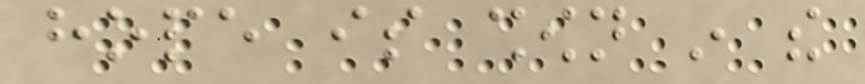hope is shown in the
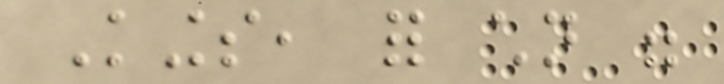Kings, for children were
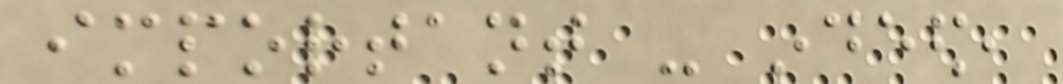important - indeed,
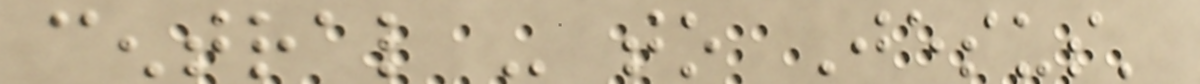central - to Jesus'
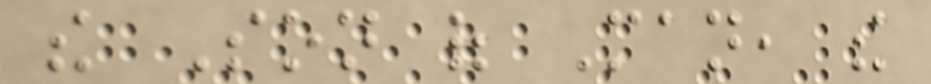the Son of Man, the
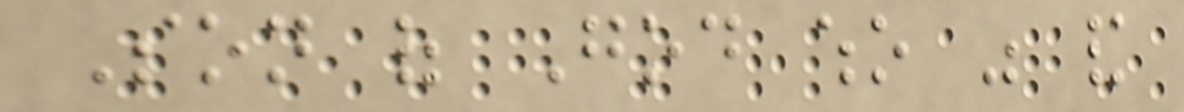Son of God who was and
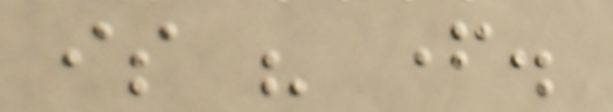is his father.
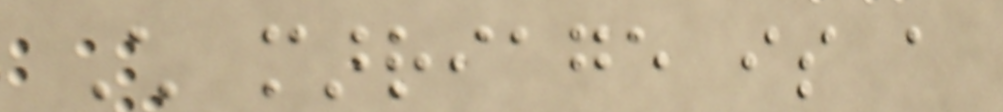Child marriage is a
